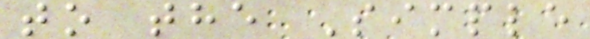to the Simple
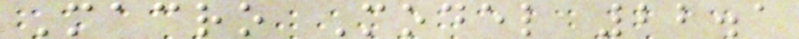Macro Model 22.1
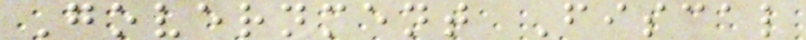Government Fiscal
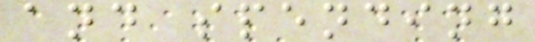and spending
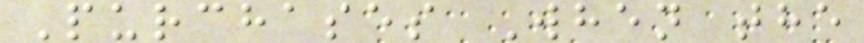Purchases When the
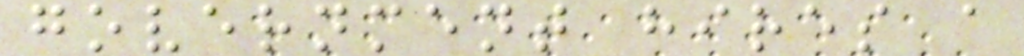government hires a
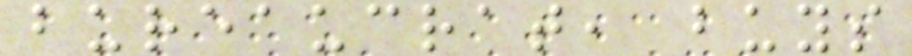bureaucrat, buys
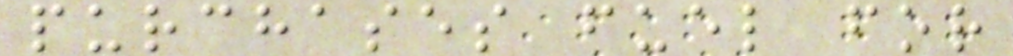purchases fuel for
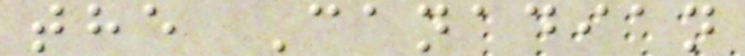the Canadian
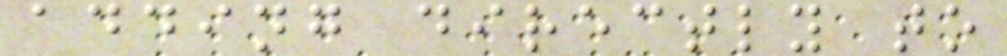adding directly to
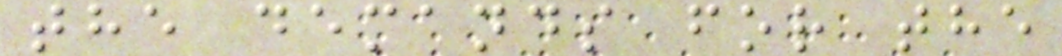the demands for the
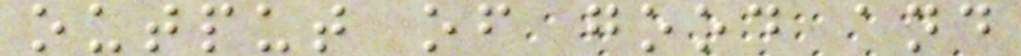output of good and
